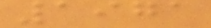1971
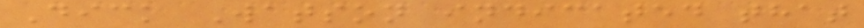Dick Watson indicated that
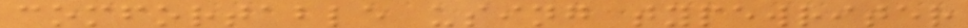comfortable using typewriter
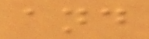and
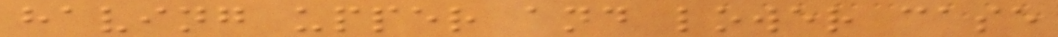having upper and lower case
